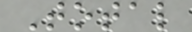Total
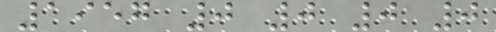1957 0 0 0 0
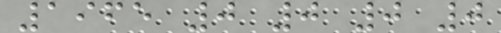1965 0 0 0 0
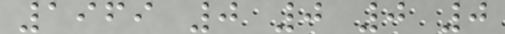1969 0 0 0 0
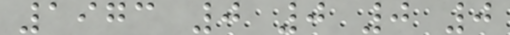1973 0 0 0 0
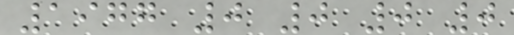1977 0 0 0 0
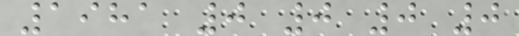1981 0 0 0 0
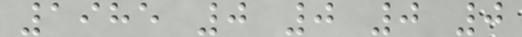1985 0 0 0 0
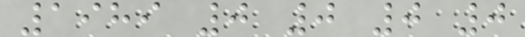1989 0 0 0 0
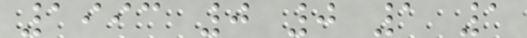1993 0 0 1 1
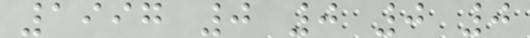1997 0 0 0 0
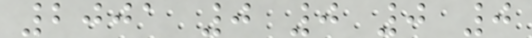2001 0 0 0 0
